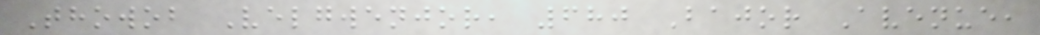Thowob Velgwenjor, 680 Bajor Avenue,
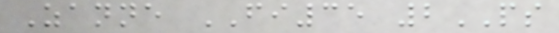Zanne FI35 2PS
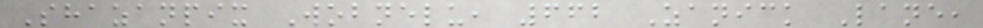Shazanpix Wobnelu, 662 Zanick Lane,
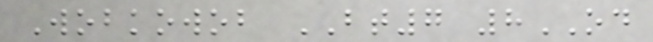Wobkowob BT7 8OD
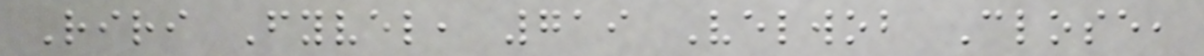Riri Fyvel, 719 Velwob Close,
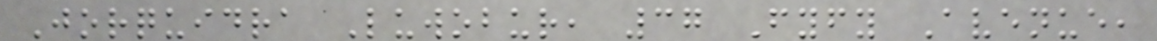Jorquidra Luwobur, 37 Fyfy Avenue,
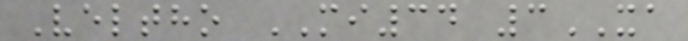Veltho MI34 3XA
